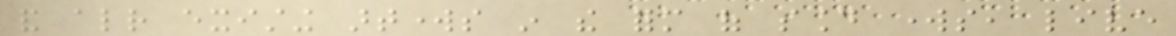and already existing artworks in the form of sound works, live
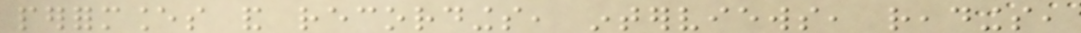performances and recordings, interviews, readings,
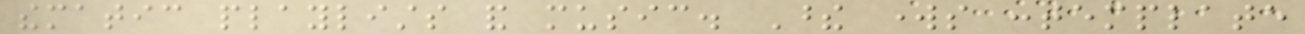thematic playlists and music. These works contemplate
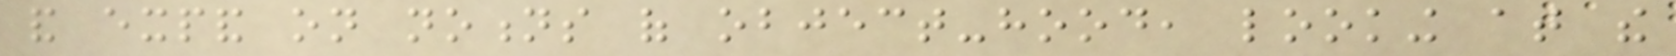and expand on notions of object-hood, looking at the
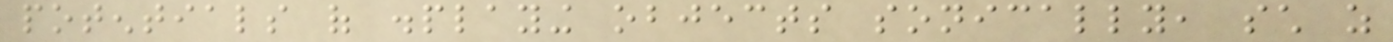potentials of displaying objects sonically, such as
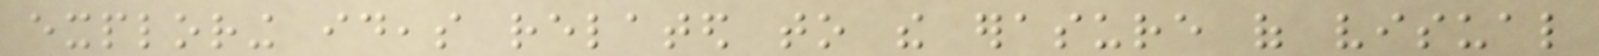exploring ideas related to the erasure of visual
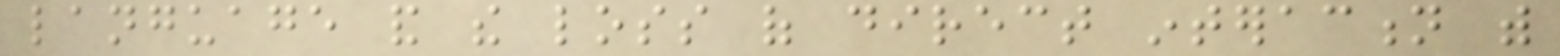language and the loss of direct interaction with
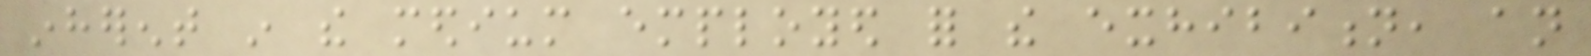inherent in the medium employed for the exhibition, an
